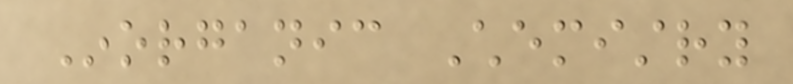Inorganic Chemistry
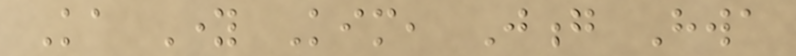Ka Young Kim, Jong Hwa
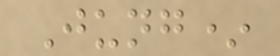Jung*
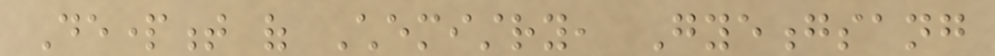Department of Chemistry, Gyeongsang
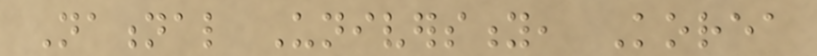National University, Korea
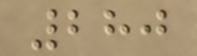280
